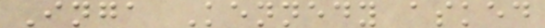Inga Kennedy asked
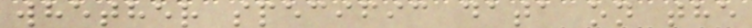whether specific data on the
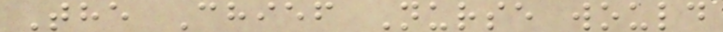The Chief Nurse would
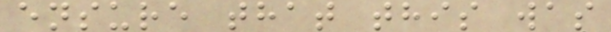ensure that this was
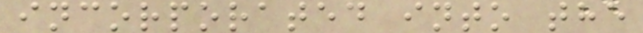incorporated into the
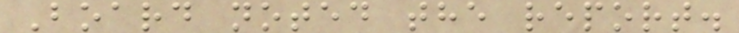Board noted the report.
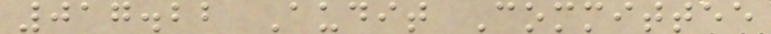017.22 Audit Committee
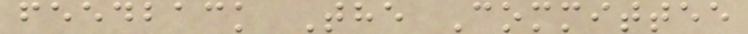feedback The Committee
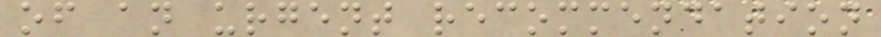of an urgent recommendation
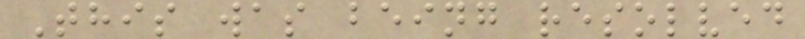This was being resolved
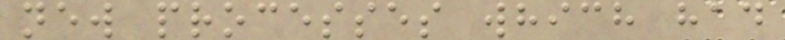new processes which had
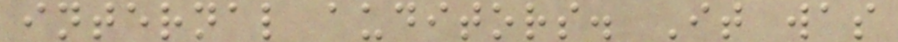internal auditors. It was
